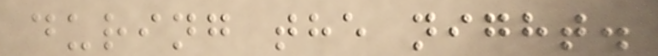during the night.
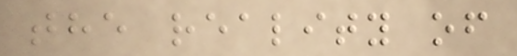the reality of
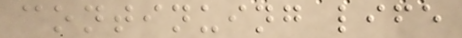continuing life
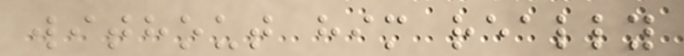without him really
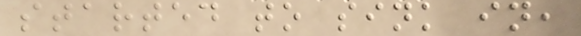started to sink in,
